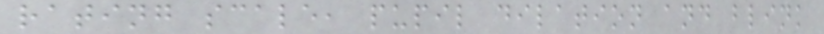rating scale, pupil dilation and blink
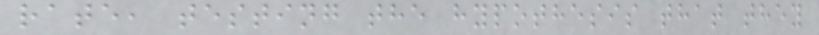rate, testing the hypothesis that they
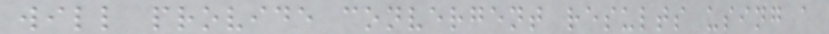will provide convergent results using a
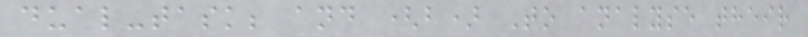dual-task; and (b) To analyse their
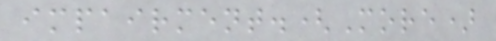impairment.(More)
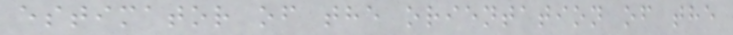estimator of the orientation of the
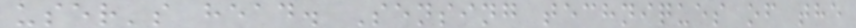user's head. Sensing techniques of the
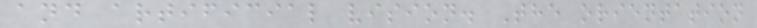and artificial vision. The orientation
